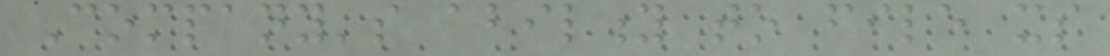Company's ability to file its
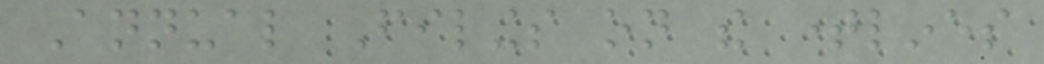Annual Filings on the timelines
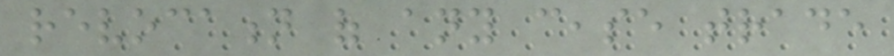revocation of any cease trade
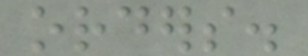orders.
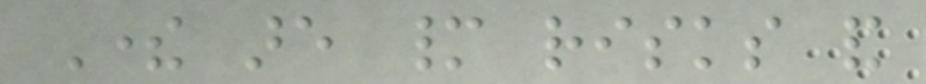There are many risks and
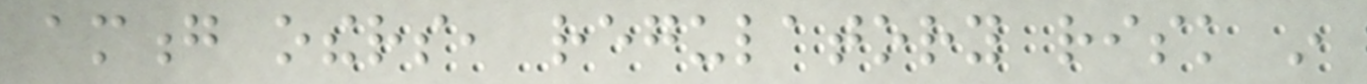among others, regulatory risk in
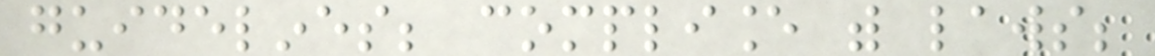guidelines; compliance with laws;
